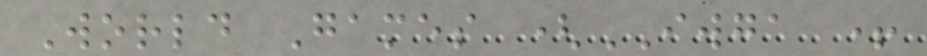World Games (IWGA +
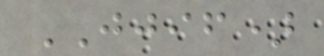JJIF)
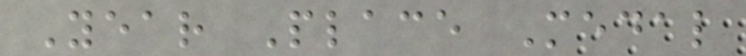Year Place Medal
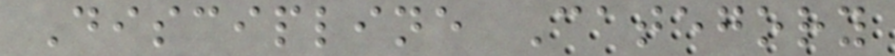Discipline Category
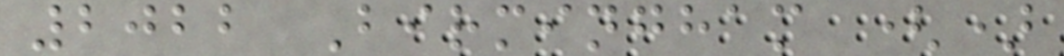2022 Birmingham ()
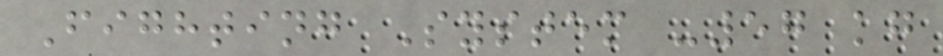Fighting System -57 kg
